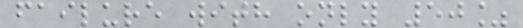failure with only 50%
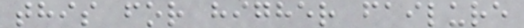this for higher failure
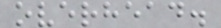overhead.
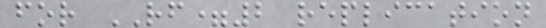for RF=2 replication
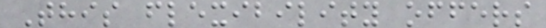This flexibility offers
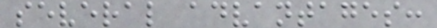several advantages:
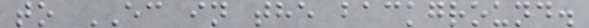to EC in the background.
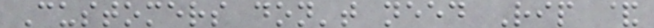Customers don't need Rip &
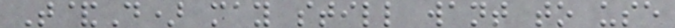T&D) may still want to use
